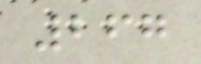267
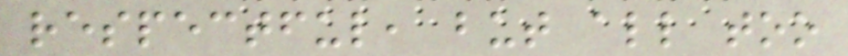respectful, but all too
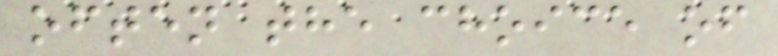often the choice of
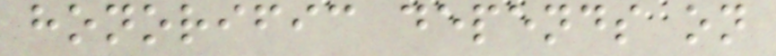honorific depends on
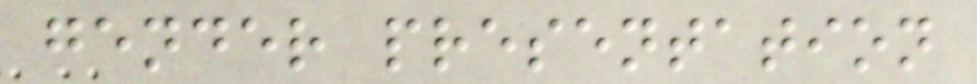gender presentation
